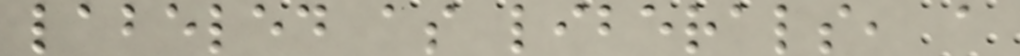labeled as liberals, a
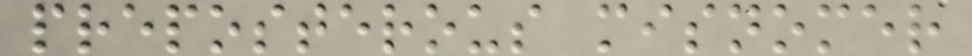preposterous misnomer
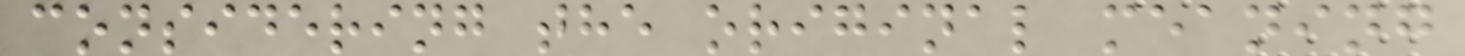considering the original meaning
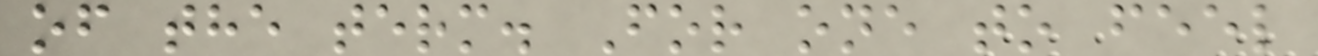of the term. For one to feel
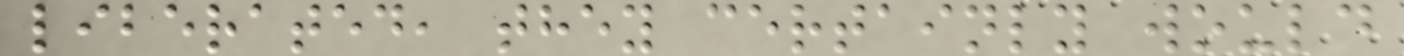liberated, they certainly would
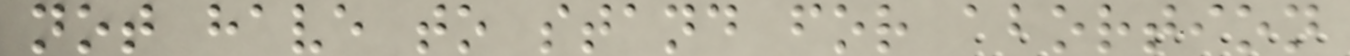not have to stand for abortion
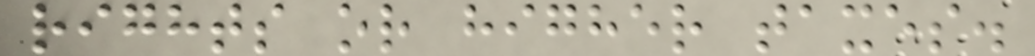rights or higher taxes.
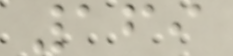169
